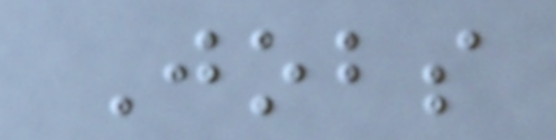Jobs
